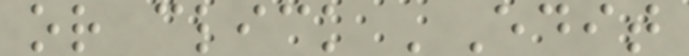or click 'Edit
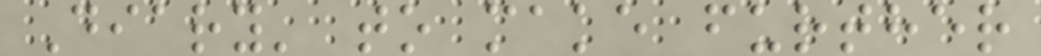Diary' to make further
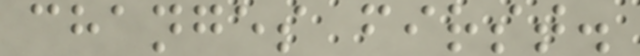changes first.
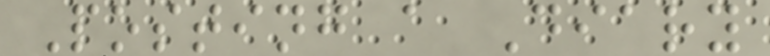Posting a Diary
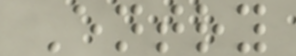Entry
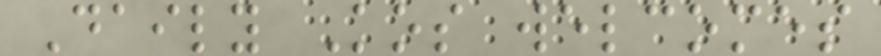Daily Kos welcomes
